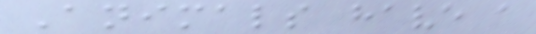Animals have a
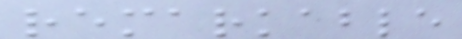remarkable
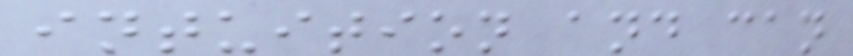intuition and can
